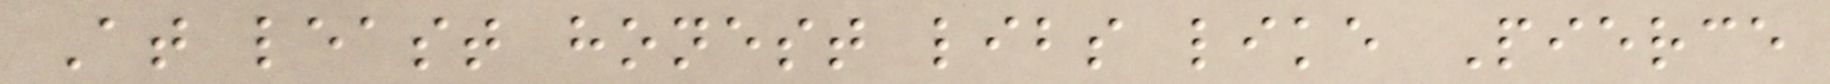At least honest libs like Pierce
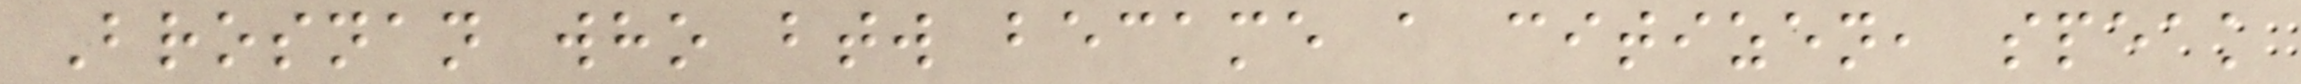Brosnan who btw became a citizen, speak
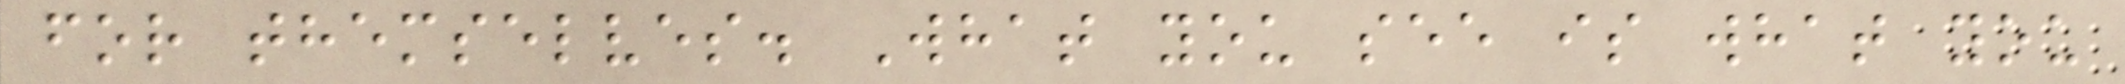for themselves. What you see is what you
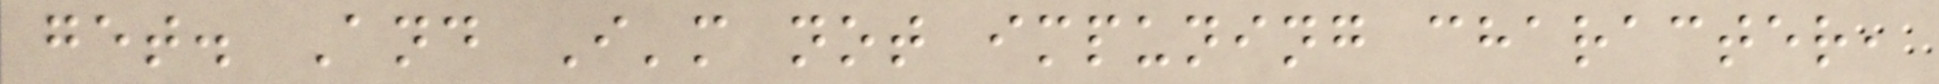get. And I'm not impuning character,
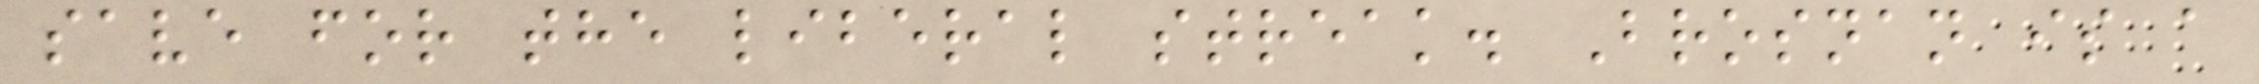save for the liberal streak. Brosnan is a
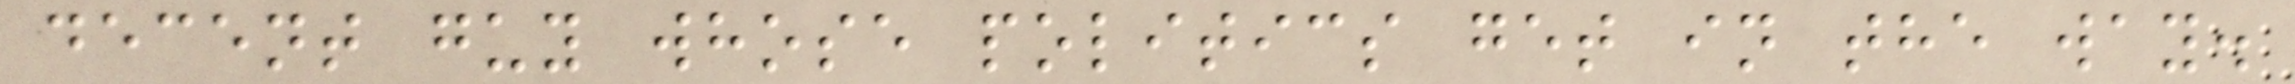decent guy whose politics get in the way.
